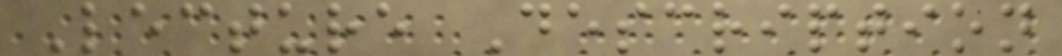Lecture Description
